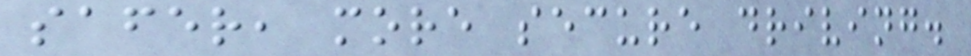safer, more secure driving.
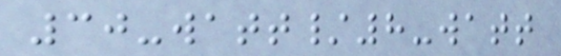30-watt/8-watt
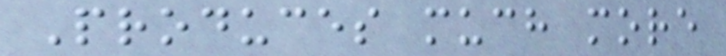Produces much more
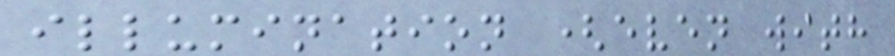illumination (even with
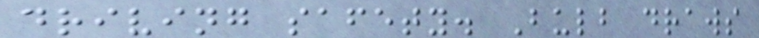driving safety. Bulb draws
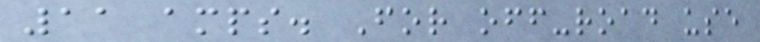11 amps. For off-road use
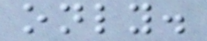only.
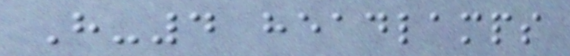H-4 headlamps
